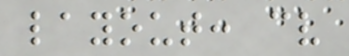layout: cv
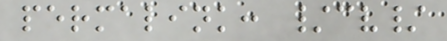permalink: /cv/
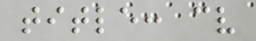title: cv
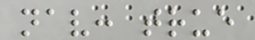nav: true
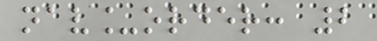nav_order: 2
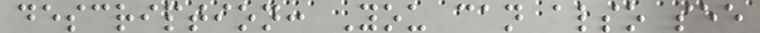description: You can also see
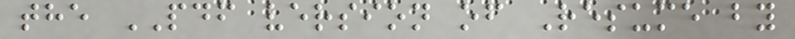the PDF version of Resume by
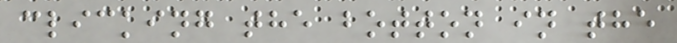clicking the botton in the
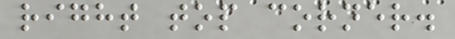right top corner.
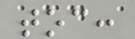toc:
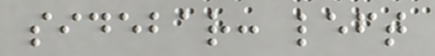sidebar: left
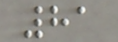81
